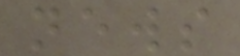news
